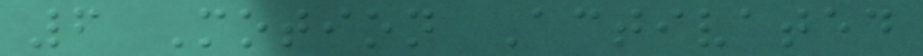6 Motion Activated
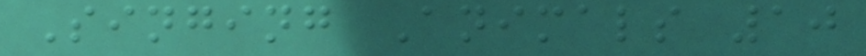Singing Animals 10
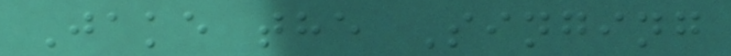Jake the Singing
